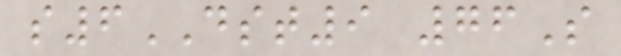s6DST9 76S
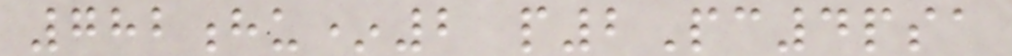782hu*2 p2Pc4psa
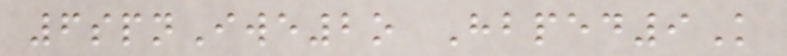6spnIwe2o Hbped9K
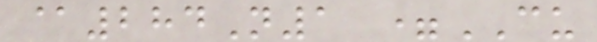@284N1 =CU
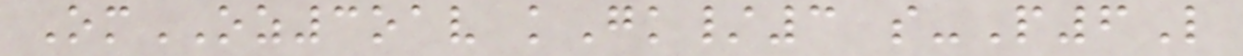OmOZ3oav kGk/3 s-P6L
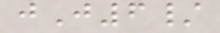jJ6/
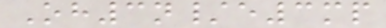Oh3n/e3mp
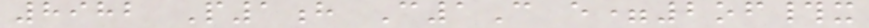8982 P1h C1C e=2of#x
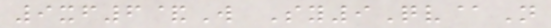9xf6&W Sy9Qv@N
